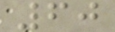60
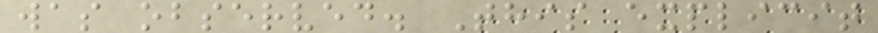was observed. This explicit
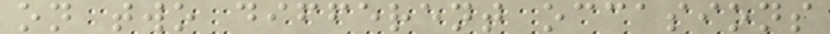on two different occasions
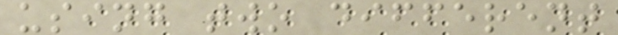using two different
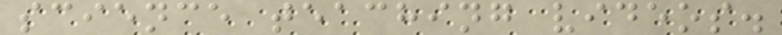science teaching videos.
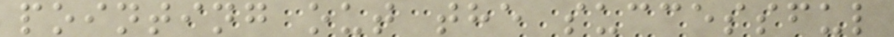pointing out the successful
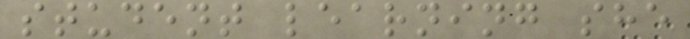student learning she
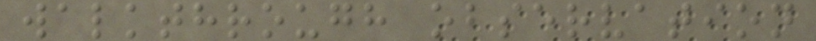walkthrough observation
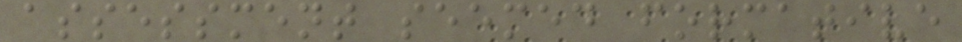assessment seemed formative
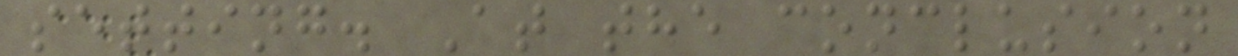setting. At the conclusion
